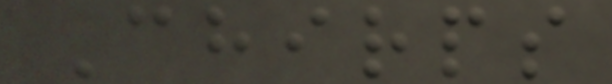Chirps
